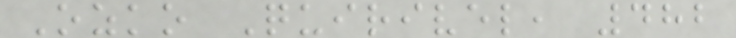Ozko Quirivel, 482
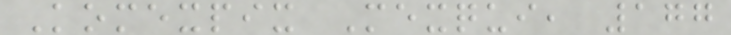Komexpix Mexqui, 177
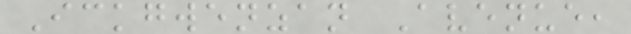Ickgwenzan Avenue,
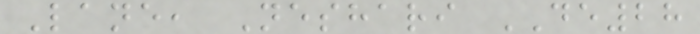Lane, Neshari DE28
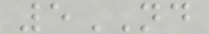5ND
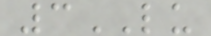3LU
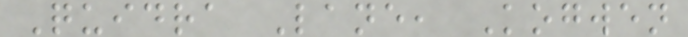Quidra Lane, Kogwen
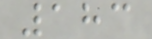183
